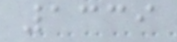1339
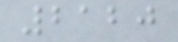2120
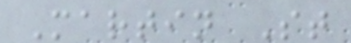Martin St
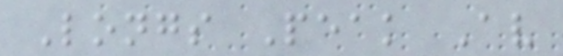Longs Peak Av
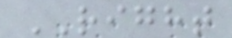RIGHT
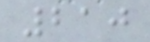210
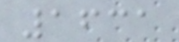1631
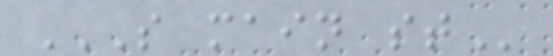S MAIN ST
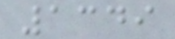1349
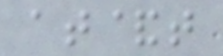at&t
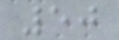50
